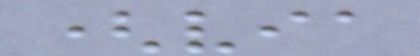(via
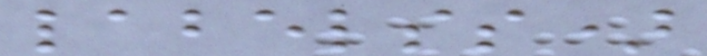labelss)
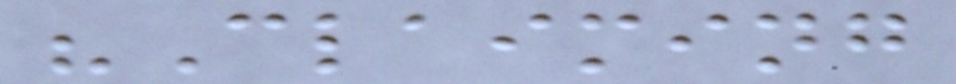"Claiming
